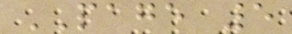PAGE 5
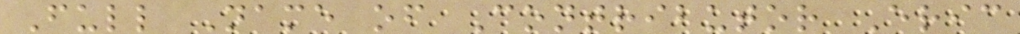Full Name of Contributor Eric
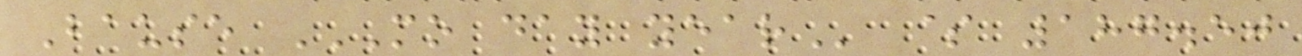Bause MO DAY YEAR $ 187.50
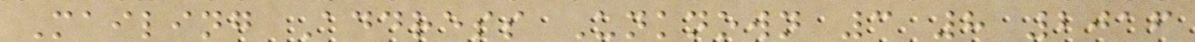Mailing Address Unknown 3 8 2016
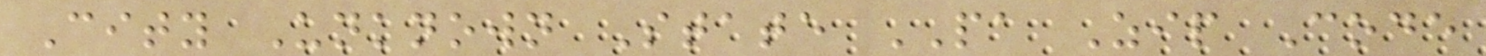City Unknown State PA Zip Code
